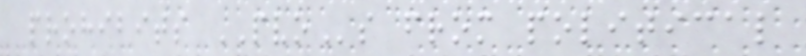prohibits PVOs from political
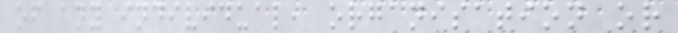of any individual, organisation or
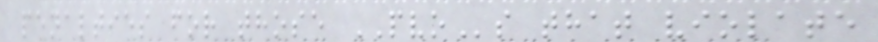penalties for those PVOs that violate
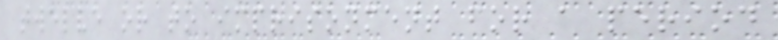twelve or to imprisonment for a period
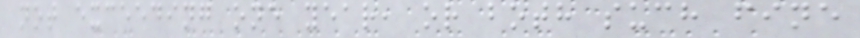not exceeding one year, or both such fine
